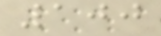100
